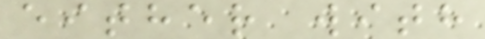either with
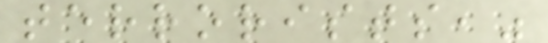terrorists,"
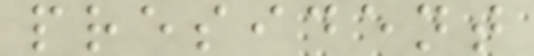president
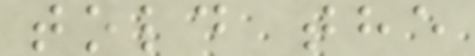told the
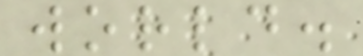world.
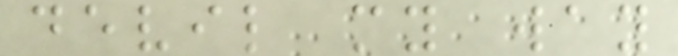devil my way
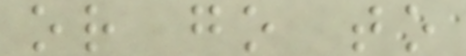or go to
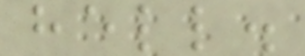hell.
